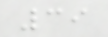39
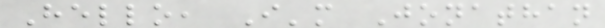Hello, I'm Jonathan
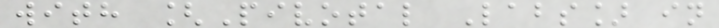with [Pivotal Labs] in
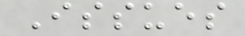Issues
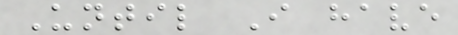Until I have
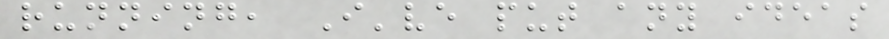running, I've put any ideas
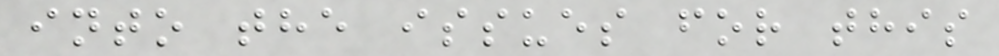into the issues for this
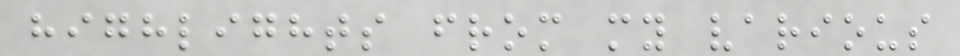highlights from my various
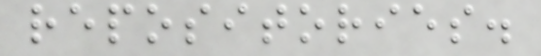repositories.
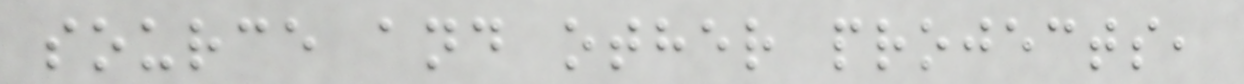source and other projects,
